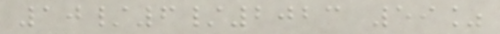10/6/2023 59%
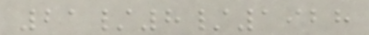21/8/1928
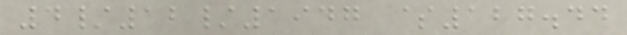4/12/1947 $127.44
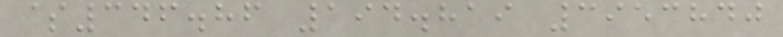$346.86 194.819 3953840
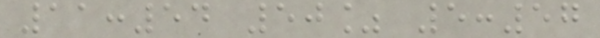11:54 50% 5:57
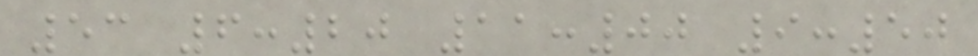53 6:20 11:00 9:50
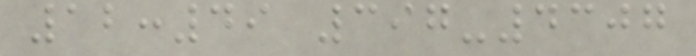12:49 397-4307
